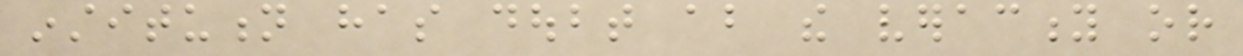institution has doubt about the veracity or
